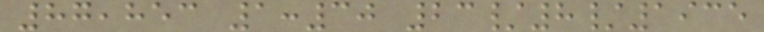87,853 1:30 23/8/1935
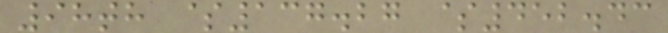98th $137.27 $452.43
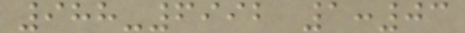988-6992 1:03
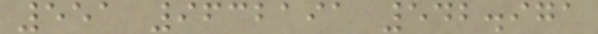551 9632191 542.971
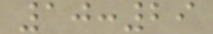10:29
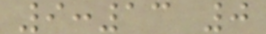9:13 0
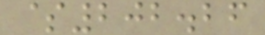$202.26
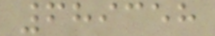689358
